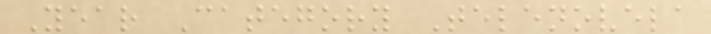Year Category Telenovela
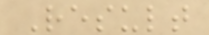Result
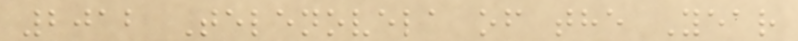2012 Telenovela of the Year
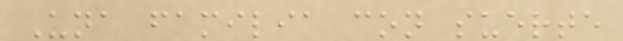Una familia con suerte
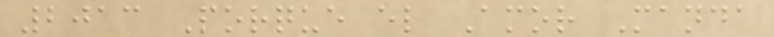2013 Porque el Amor Manda
